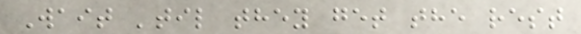Wait 'til they get the rest
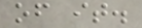of it.
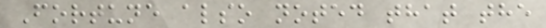Fortune also noted that the
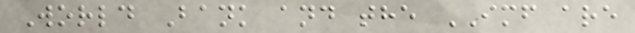World Bank and the IMF are
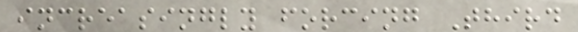increasingly forcing Third
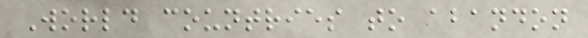World countries to abandon
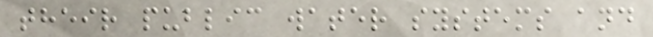their public water systems and
